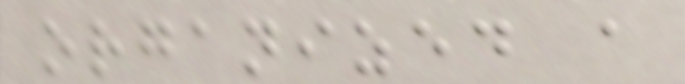organized a
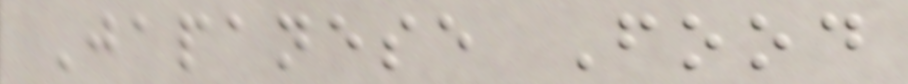Japanese Food
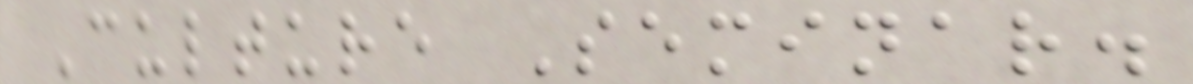Culture Seminar.
